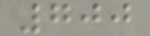700
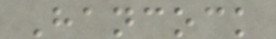Hancock
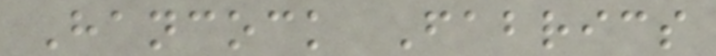Hancock Fabrics
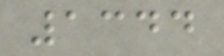1344
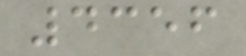4356
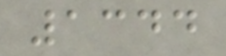1344
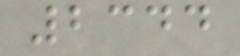2344
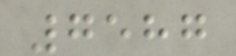7587
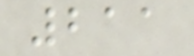211
